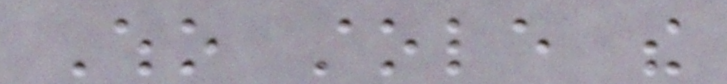Who stole the
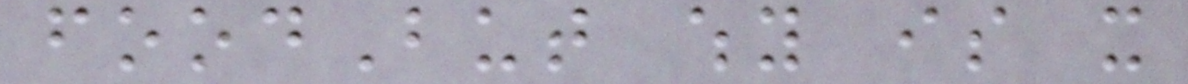foodBut why is it
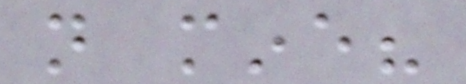not mine?
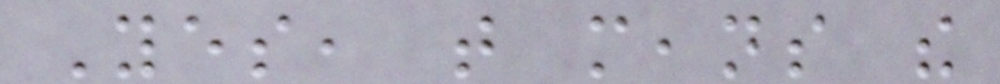Yes, that means the
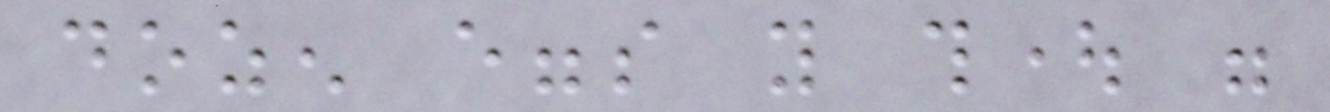dozen eggs you thought were
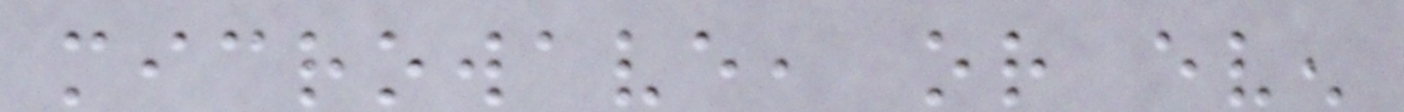microwave, or even
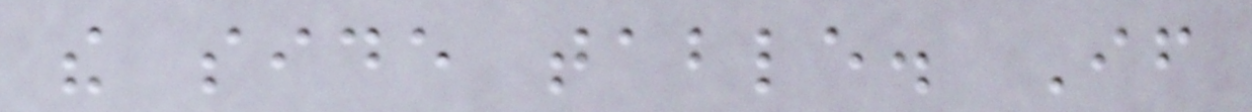the side table. If
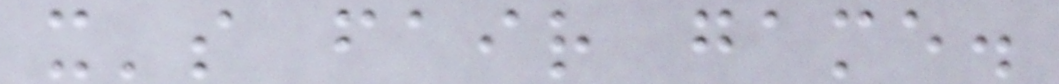it's fair game.
